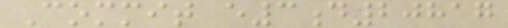Commit e3d20817
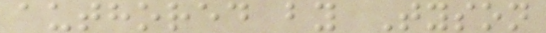authored by Tyson
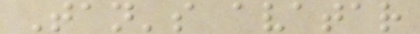Tan's avatar
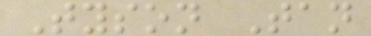Tyson Tan
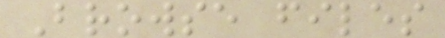Browse files
